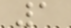1
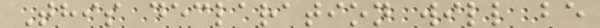This declaration will be
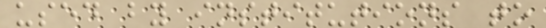used by institutions to
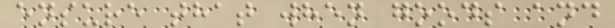ensure that when goods and
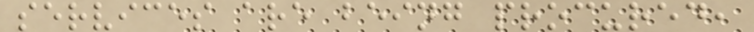services are being procured,
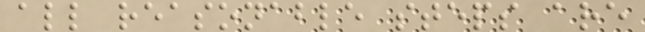all reasonable steps are
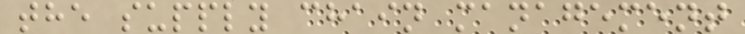the supply chain management
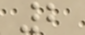2
